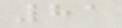81
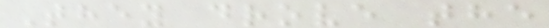They drove the
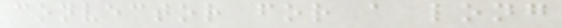convector for a long
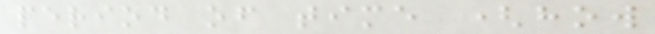period of time (how
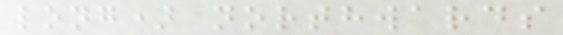long) northwards
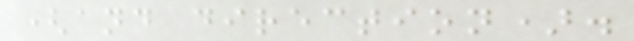(and direction).
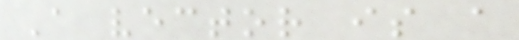A vector is a
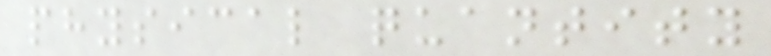physical quantity
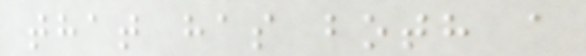that has both a
